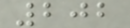202
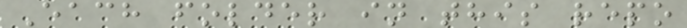Each folder in this repo
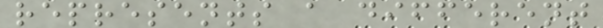represents a different
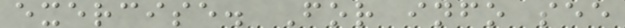exercise. For info see
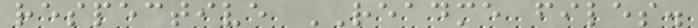respective README files.
